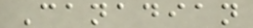Canadian
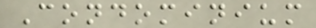Condominium
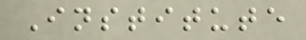Institute
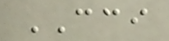CCI
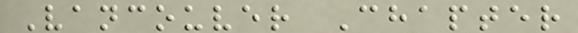Vancouver Chapter
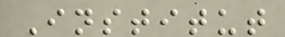Institut
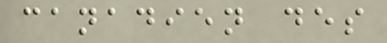canadien des
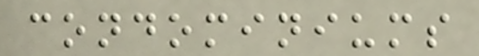condominiums
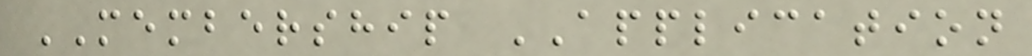MEMBERSHIP APPLICATION
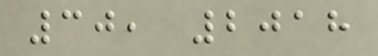30, 2018
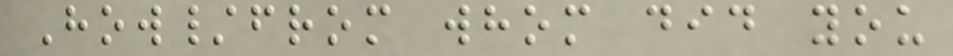How/from whom did you
